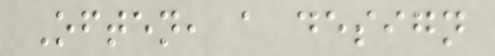Often, a design
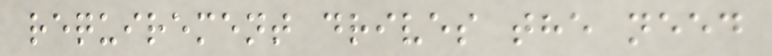requirement drives the need
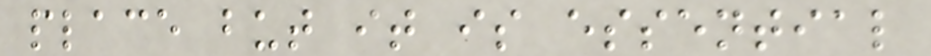place but it is essential
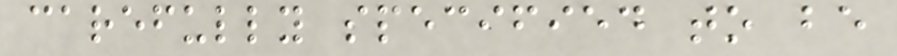carefully specified to be
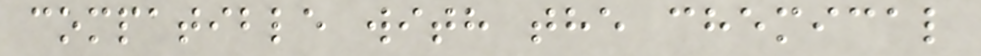compatible with the chemical
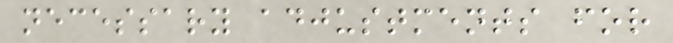necessary adjustments for
